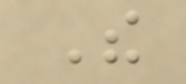The
